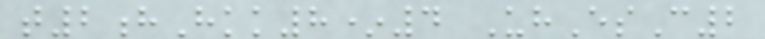t2hHkk8*4 UhEsC2
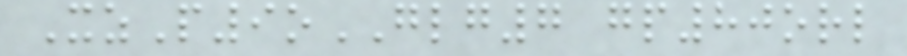XzP9oGLG7 gp80orl
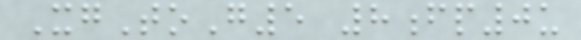XgToG5 8fp0u
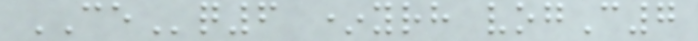CEq6 *yrh vogC7
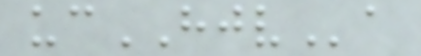ucHJVa
